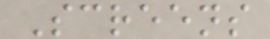Screens
